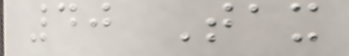40 Tax
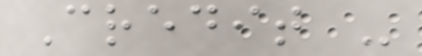Credit -
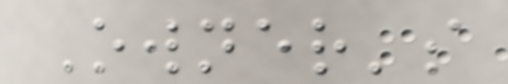Owner's
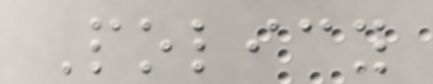Policy
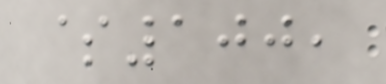$100,
